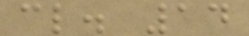cl. 14
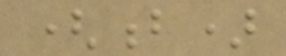(b)
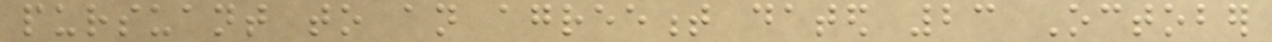pursuant to an agreement dated 23 October
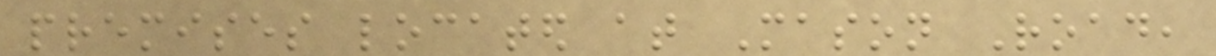premises located at Mason Road,
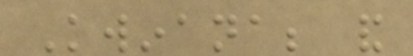Kwinana; and
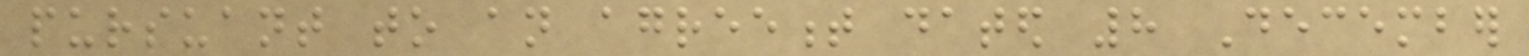pursuant to an agreement dated 8 December
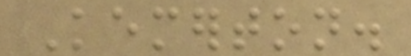Kemerton.
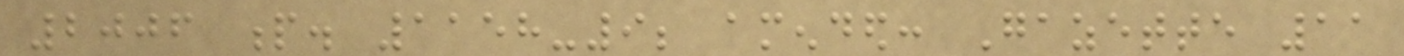2006 p. 1158-9; amended: Gazette 11
